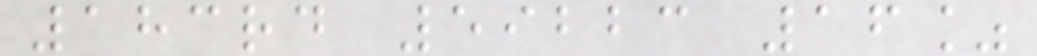183rd 59223 16%
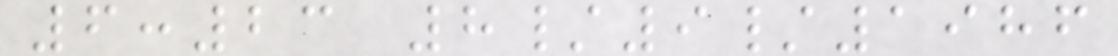6:23 8/9/1986
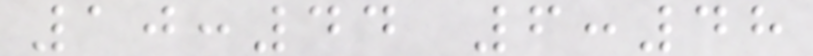10:44 6:48
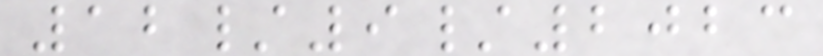12/9/2023
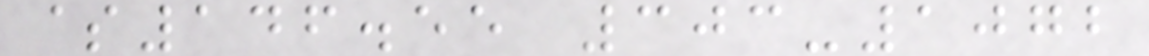$146.55 303-1072
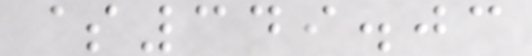$349.03
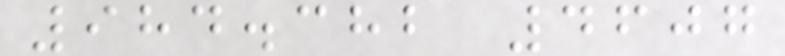984.382 4607
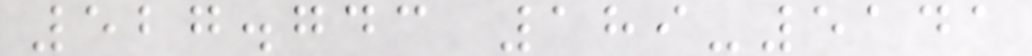527.743 189-5141
